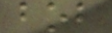bob
